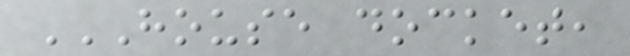HOUSE DOCKET,
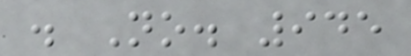. No. 945
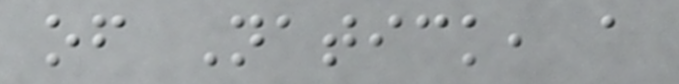of Natick, a
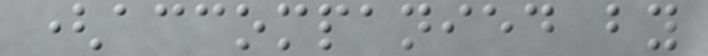(accompanied by
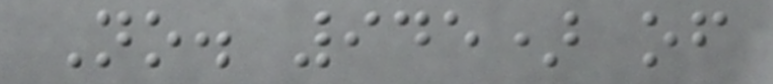No. 945) of
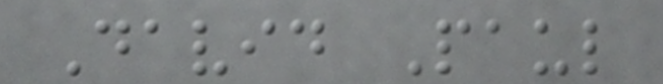David Paul
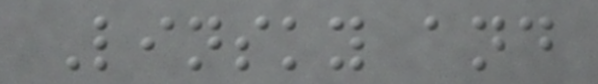Linsky and
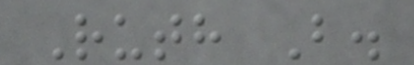Ruth B.
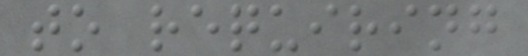to requiring
